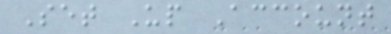Set Up Account
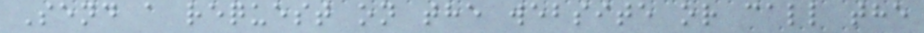Send a request on the website or call the
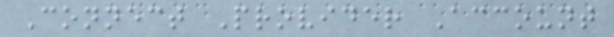Connect Provider Account
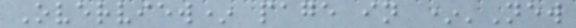Overview* page in *'New
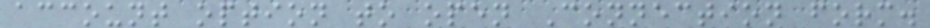account option to open Connection form.
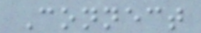Connect
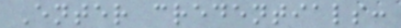Enter credentials:
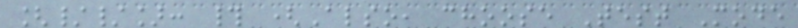[//]: # (Also, choose Test Mode
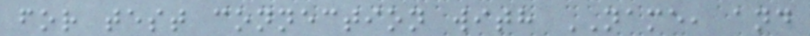for test connection with NAME, and
